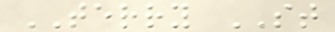TERRY ST
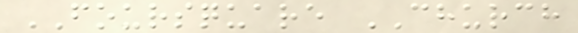FOURSQUARE CHURCH
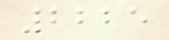2225
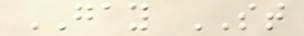GAY ST
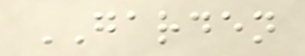GARDEN
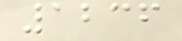1236
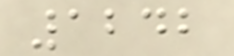1242
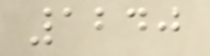1240
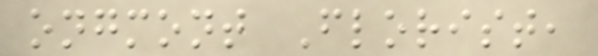ongmont Florist,
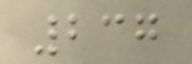237
